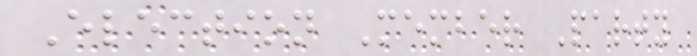Election Member Party
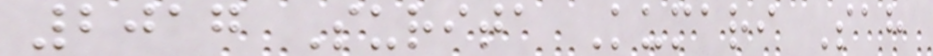2017 Surita Kumari Sah
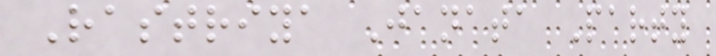Rastriya Janata Party
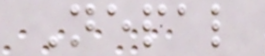Nepal
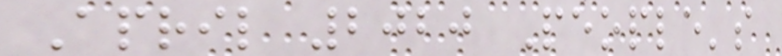April 2020 People's
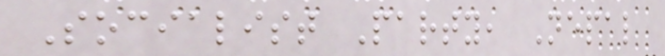Socialist Party, Nepal
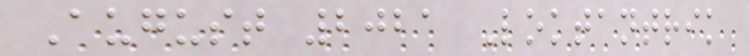August 2021 Loktantrik
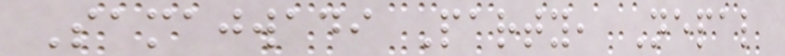Samajwadi Party, Nepal
